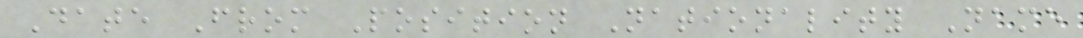Date From Position Nationality Name
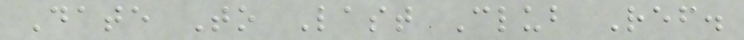Date To Last Club Ref.
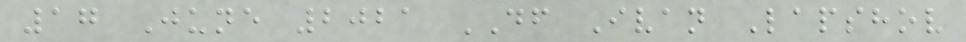17 June 2021 DF Ivan Lapshov
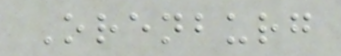Orenburg
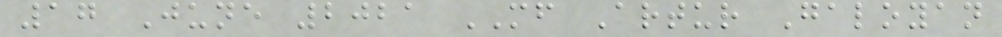17 June 2021 MF Artur Galoyan
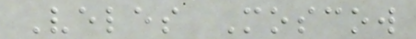Veles Moscow
